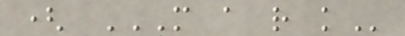( M A R K
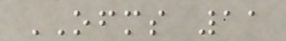OFMS 11
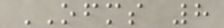OFMS 8
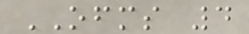OFMS 4
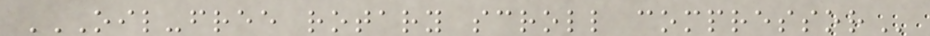OIL-FREE ROTARY SCROLL COMPRESSOR
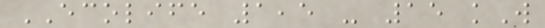ECOLIFE 1,5 - 15 kW
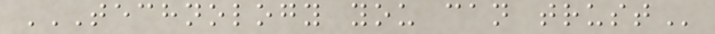TECHNOLOGY YOU CAN TRUST
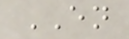EN
